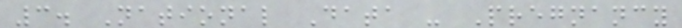3. National Data - Pregnancy
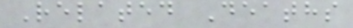Related Deaths
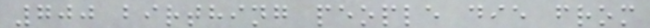700 birthing people die from
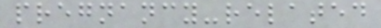pregnancy-related
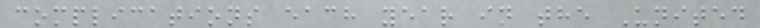complications each year in the United
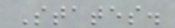States.
